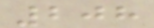208
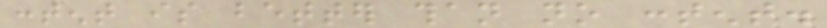content is better than no content.
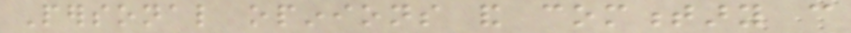Personal opinions and commentary can
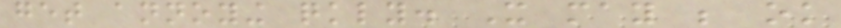get annoying quickly. It may be ok
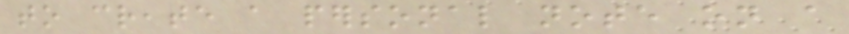to create a personal note on a
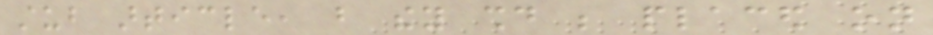stub article, but they should be placed on
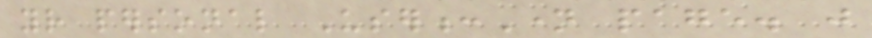your personal User:Name page. just
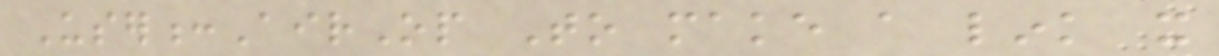User:AirOp To make a link it
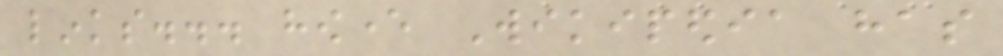links... however Wikipedia has
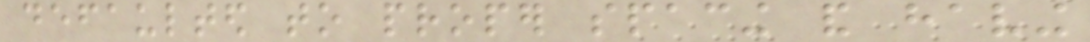defaulted to proper spacing and having
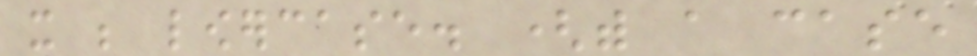it be lowercase. (with a case
